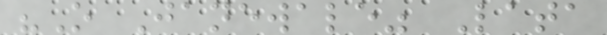"O Janewale" Lata
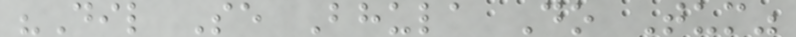"Dil Se Bhula Do Tum"
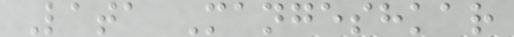Lata Mangeshkar
